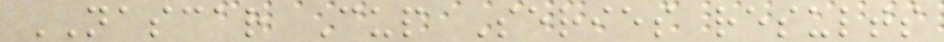NASCAR Cup Series results
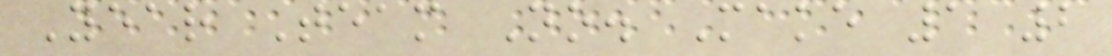Year Team No. Make 1 2
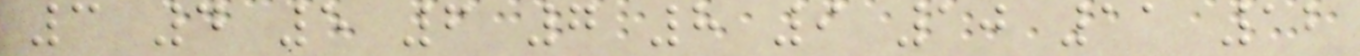3 4 5 6 7 8 9 10 11 12
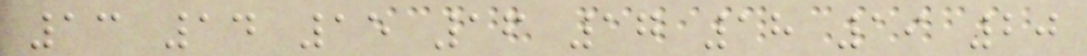13 14 15 16 17 18 19 20
